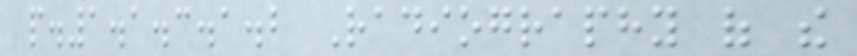p.1.1.3.1.2 Radiography of the
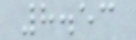8.53
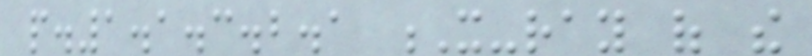p.1.1.3.2.1 X-ray of the
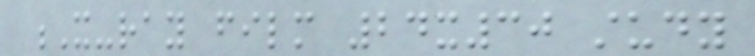X-ray film 24x30 study
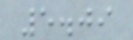5.09
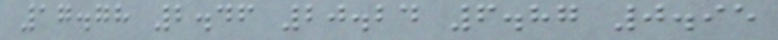17.78 2.46 20.24 6.87 0.95
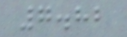7.82
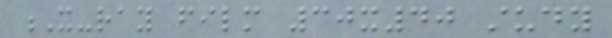X-ray film 30x40 study
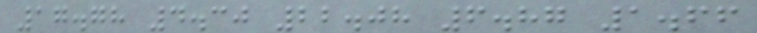17.78 4.30 22.08 6.87 1.66
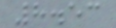8.53
